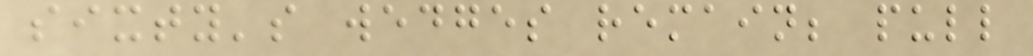sixty's wedges remain; pull
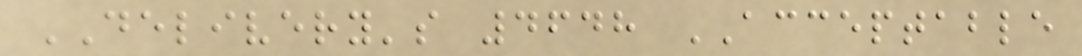DELIVERY's 4648 ACCEPTABLE
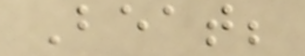Beat;
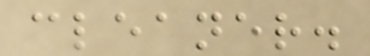cleaner.
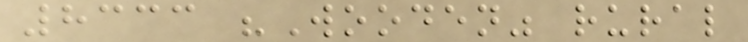8333 "Wooden" rural
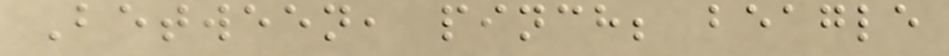Between, pinch; beagle
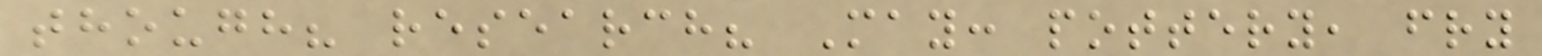though? research? May: pottery, fry
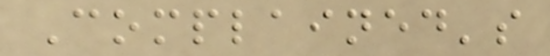Complained's
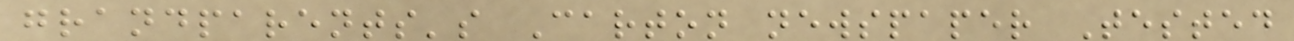grandparents's Carton newspaper Tested
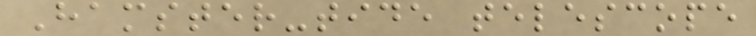Hamster-tide telescope
